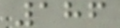186
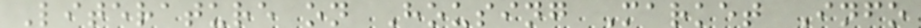Literature on Housing Market Info
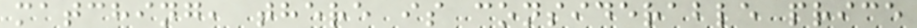matching, there is considerable price
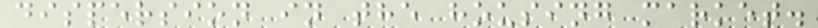dispersion in the housing market.
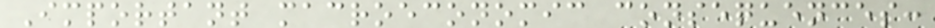Important macroeconomic consequences:
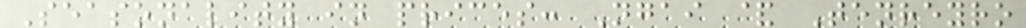Seasonality in prices: Ngai & Tenreyro
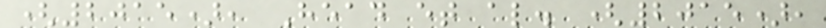(2015), Head et al. (2015),
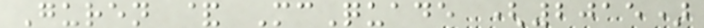Guren & McQuade (2015)
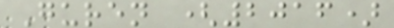Guren (2016)
